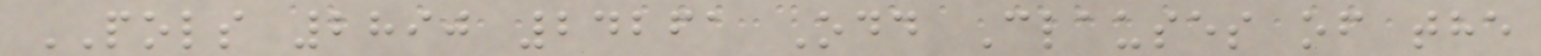POLS 2890 24261 Odd Clauses of the
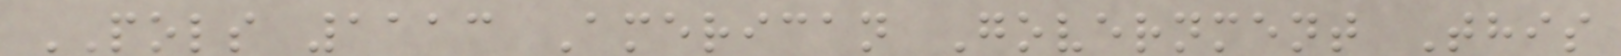POLS 1113 American Government This
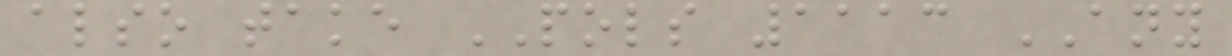also take POLS 1113 ANY
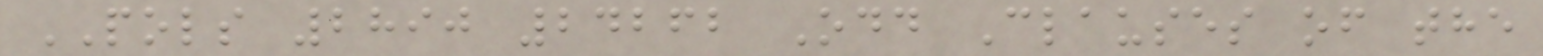POLS 2890 24262 Odd Clauses of the
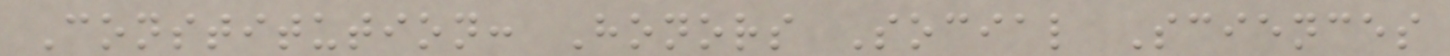Constitution: Honors Social Sciences
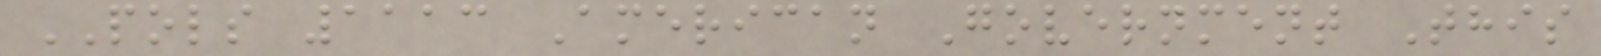POLS 1113 American Government This
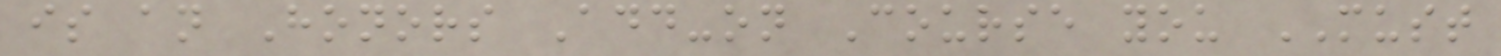is an Honors Add-on Course you MUST
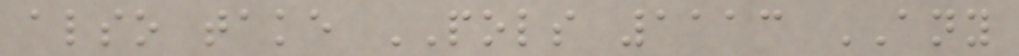also take POLS 1113 ANY
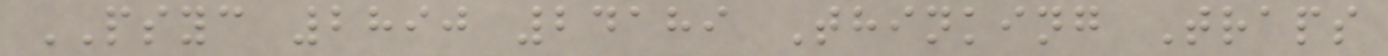PSYC 2890 24189 Thinking Traps
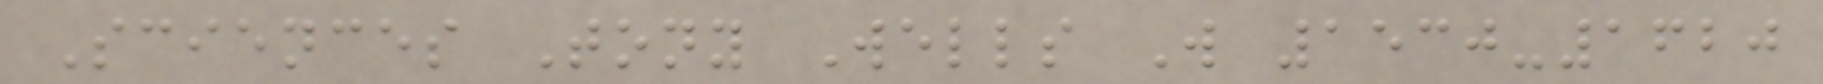Sciences Tony Wells W 1530-1620
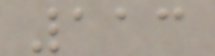113
